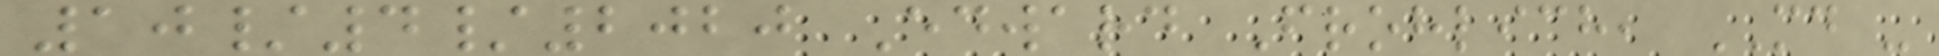10/4/2020 Edward Frohlich, MD -
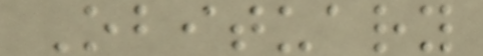Obituary
